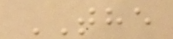THE
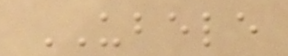UBELE
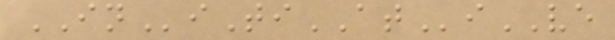INiTiATiVE
